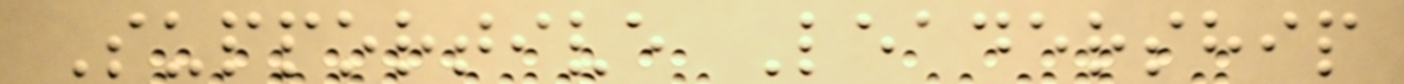Supportive Leadership
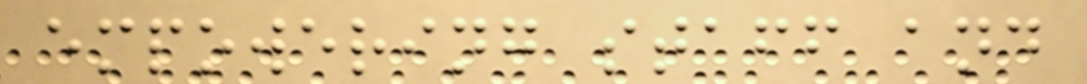empowering staff and
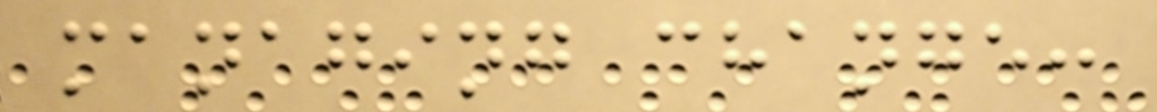managing change:
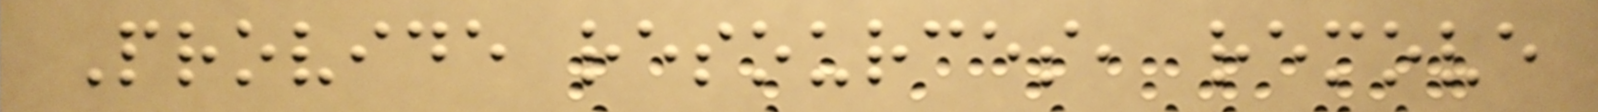Provide resources, remove
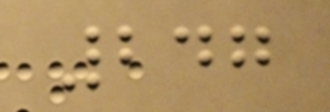247
